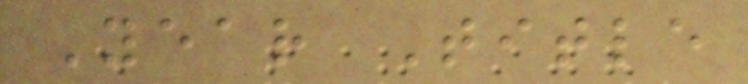Year Title
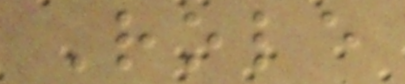Role
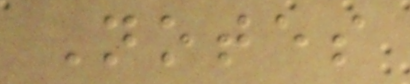Notes
